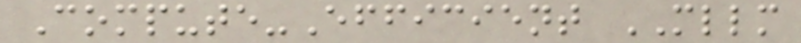Compute-Efficient MLLM
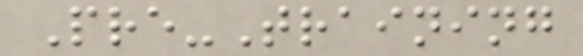Pre-Training
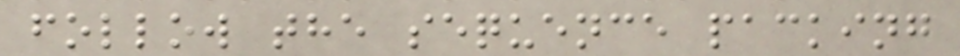follow the sequence packing
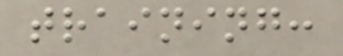training:
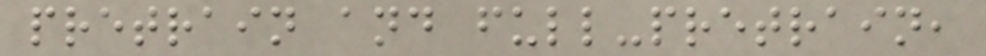pretrain and full-pretrain,
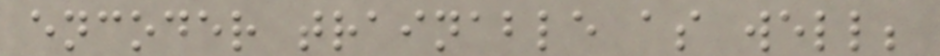encoder trainable as well;
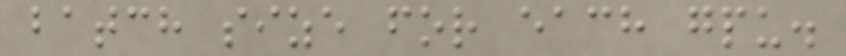batch size for each gpu.
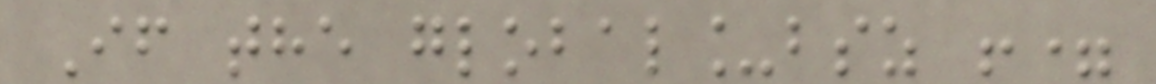If the global_bsz !=
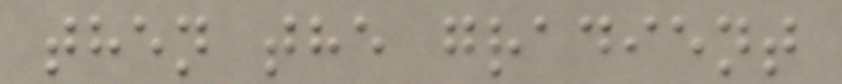then the gradient
